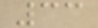33
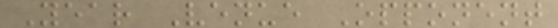Year Venue Opponent
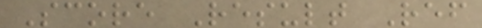Score Result Ref
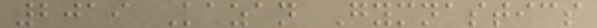2019 Kazan Gymnastics
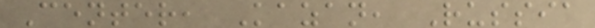Center, Kazan, Russia
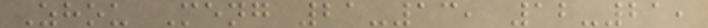Zhou Meng 21-13, 12-21,
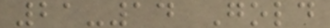21-14 Gold
